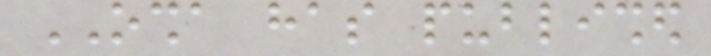OSHA has published
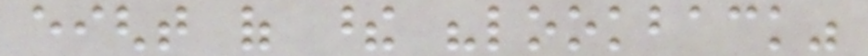eight of these "lookback"
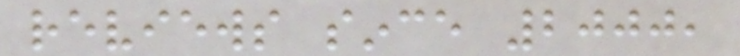reviews since 2000,
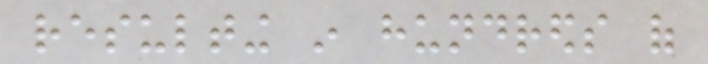resulting in hundreds of
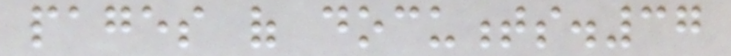pages of documents.37
